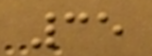35
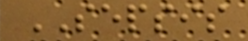SEPSIS
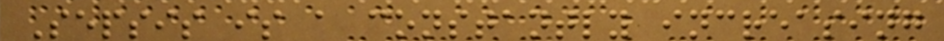Sepsis is a constantly increasing
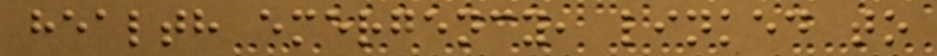health emergency, linked to
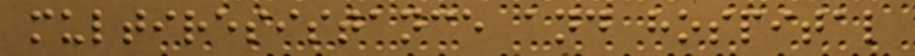multiresistance and hospital
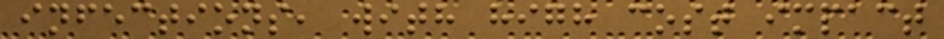infections, with high cost impact
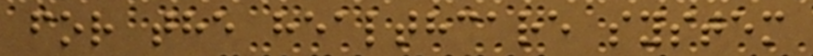for the healthcare system
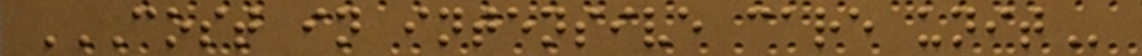COST IN INTENSIVE CARE UNIT
